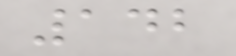142
